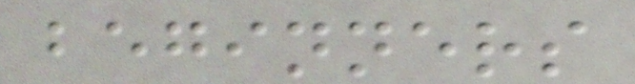beginners
